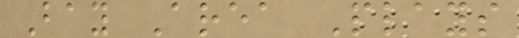Bay Area Plays
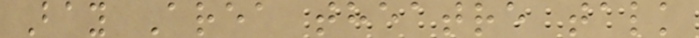Bay Area theatre talk
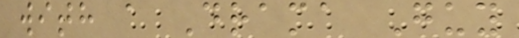with a Drama Guy
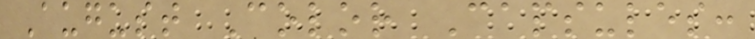August Color Capsules:
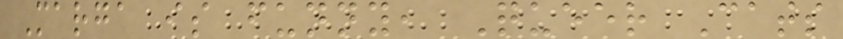Marga is funny, Queer Cats
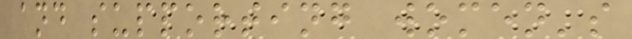and supporting women's
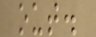out.
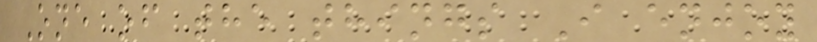One of the things I enjoy
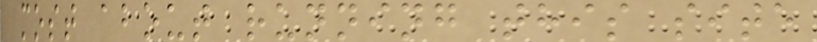most about running this site
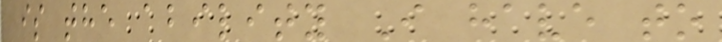is the ability I have to
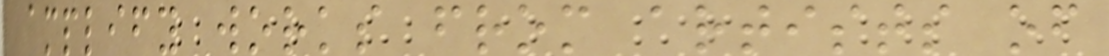amplify works from artists of
